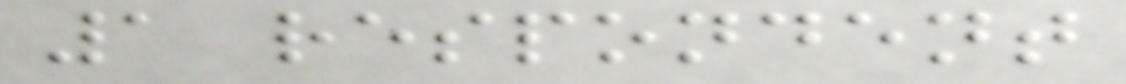1 respondent
